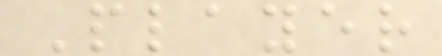Player
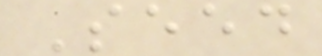Seed
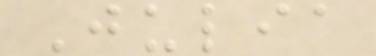Julia
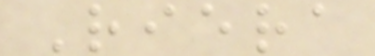Riera
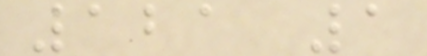121 1
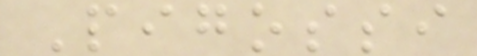Pigossi
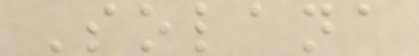Solana
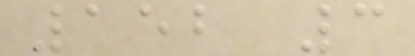152 3
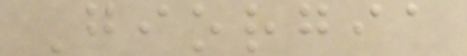Giorgia
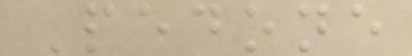Pedone
